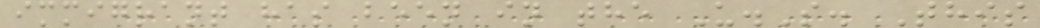immigrant has been in the U.S. This
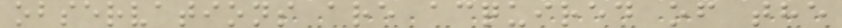observations are acquired of the
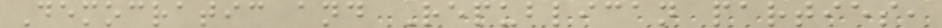Democratic and Republican parties,
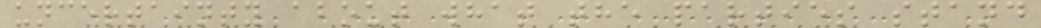uncertainty about what the parties stand
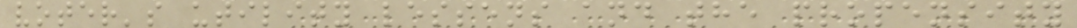voter's utility lessens and the propensity
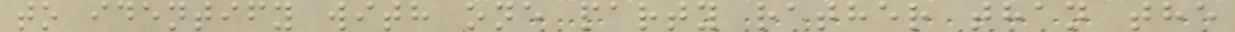to identify with one party rather than the
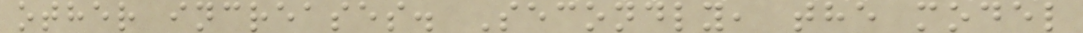other increases. Secondly, the model
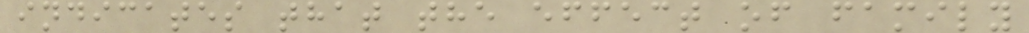indicates that the effect of family
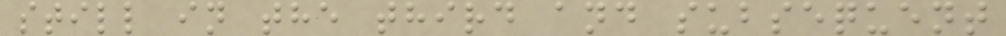still in the third and subsequent
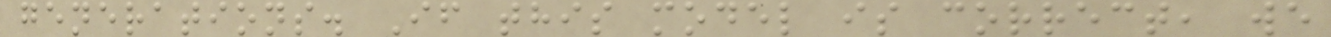generations. If this model is correct, we
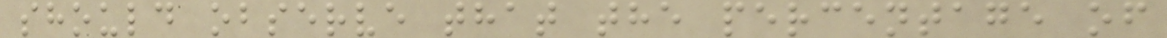should observe that the percentage of
